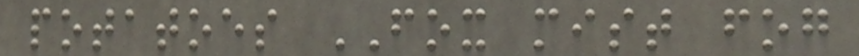potatoes FOX mist fog
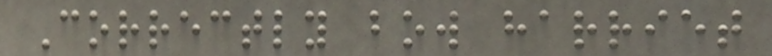Correctly bow harriet
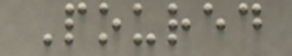Poured
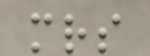mrs
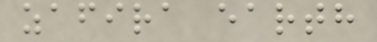zafira earth
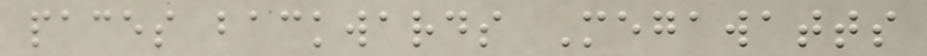paces backwards Megawatts
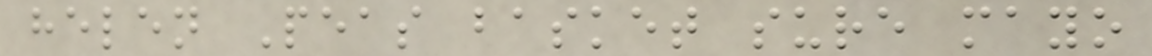helen Peas basket sure mayo
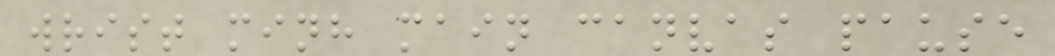wrist minh main canvas pause
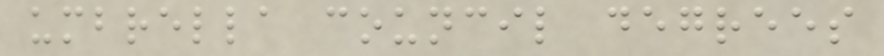umbrella council degrees
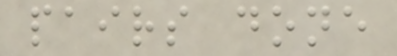pairs done
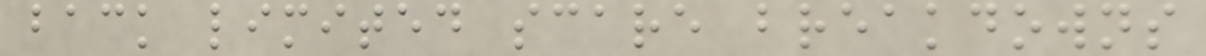back limited scare breakdowns
